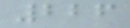226
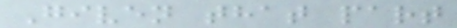Given that part
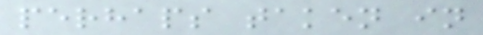perhaps taken in
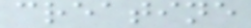creatine
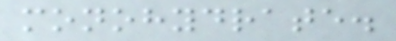monohydrate.
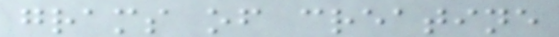grams of creatine
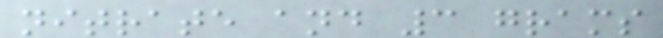nitrate and 3 grams
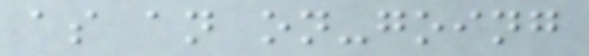as an on-going
